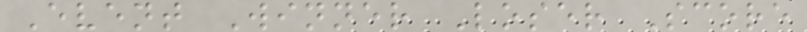Event Winner Loser Score
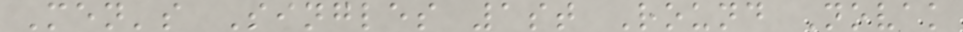Men's Singles 1st Round Novak
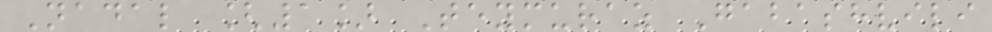Nadal [1] Teymuraz Gabashvili
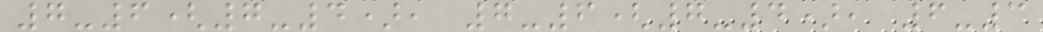7-6(7-4), 7-6(7-4), 6-3
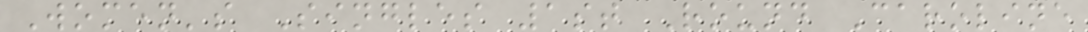Women's Singles 1st Round Caroline
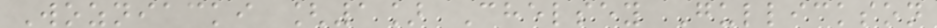Wozniacki [1] Chelsey Gullickson
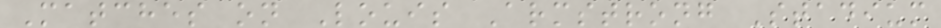Matches on Louis Armstrong Stadium
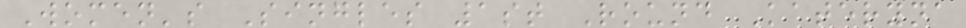Women's Singles 1st Round Kateryna
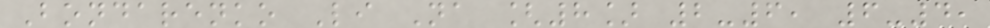Bondarenko Li Na [8] 2-6, 6-4,
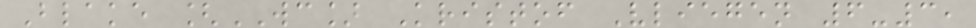Blake [WC] Kristof Vliegen 6-3,
